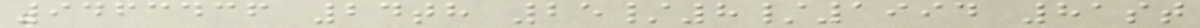9463436 24th 25/8/1994 81st
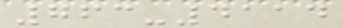763-4114
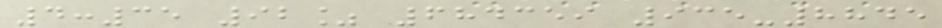4:35 92% 684359 935-8845
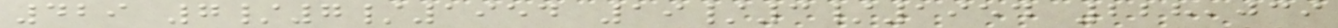429 7/7/1954 19/3/1954 228,039
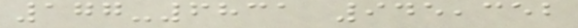177-6831 945,352
